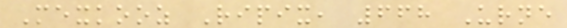Mexkooz Ripix, 668 Urne
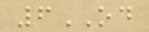6OD
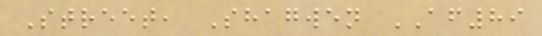Street, Shagwen AF89
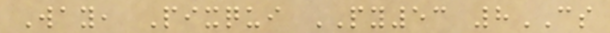Way, Pixqui PY53 8CS
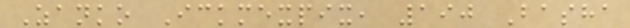Zanko Ickmexpix, 190 Basha
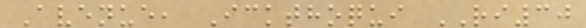Avenue, Ickthoqui RI30
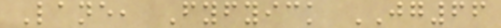Lane, Fyfyick JG66
